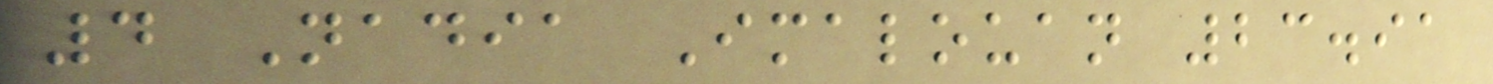4 Nadia Imalouan 23.91
